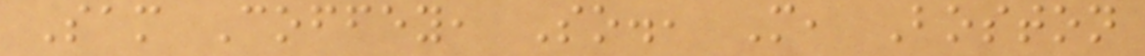Sam Coffey, So., M, Boston
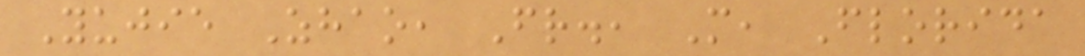Yujie Zhao, Fr., M, Florida
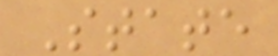State
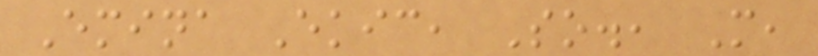Emina Ekic, So., M,
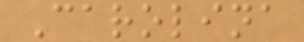Carolina
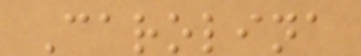Carolina
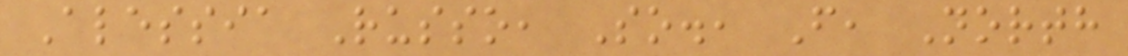Alessia Russo, So., F, North
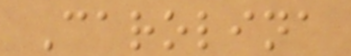Carolina
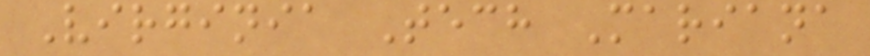Virginia Tech Mariana
